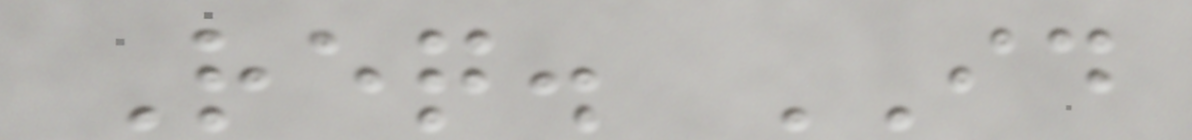Req. ID
